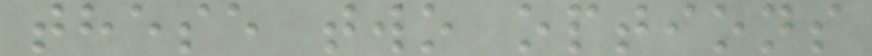these two options
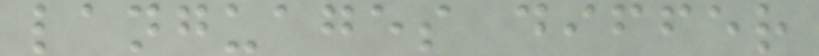languages differ
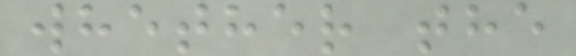whether the
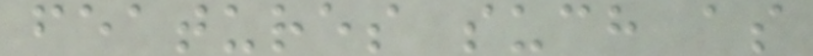features such as
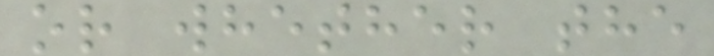or whether the
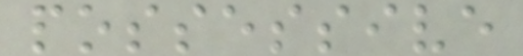possessive
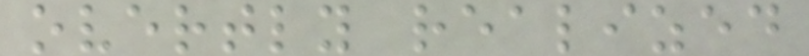overtly realized
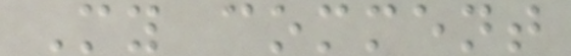My comment
